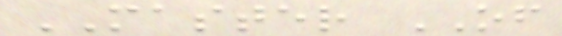MASTER OF
